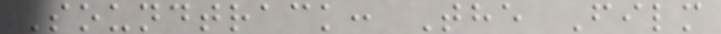Soundtrack: The Film
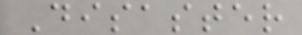Disaster
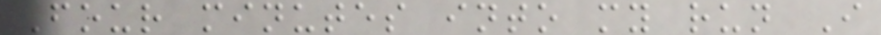Four minutes into my run I
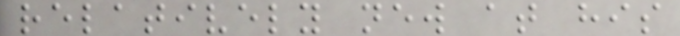relatively new at his
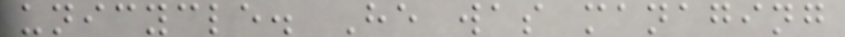unicycle. He was managing
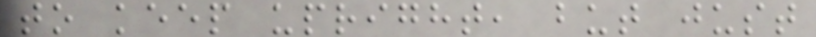to keep upright, but just
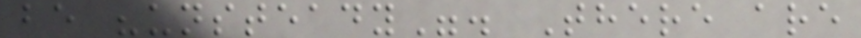be "unsteady". There are
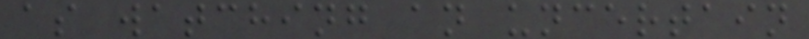as watching an uncertain
